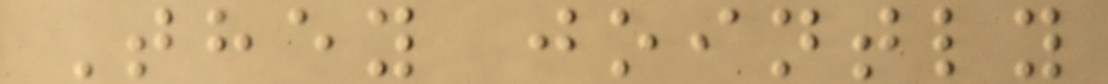They jointly
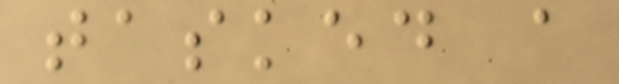tasked a
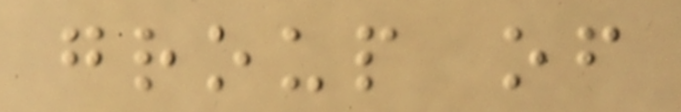group of
